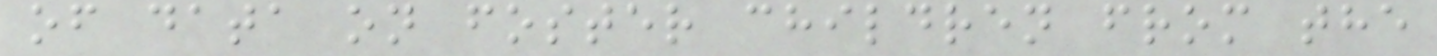of data on foster children from the
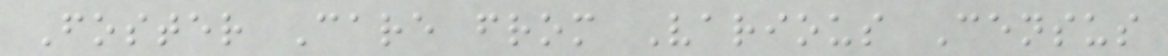Foster Care from Various Census
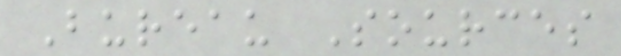Bureau Sources
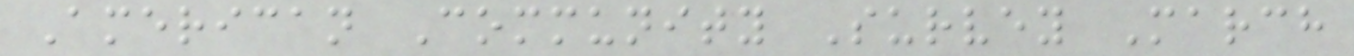American Community Survey March
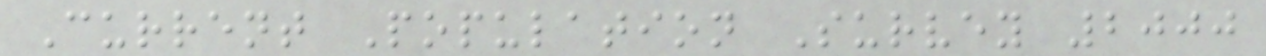Current Population Survey 2000
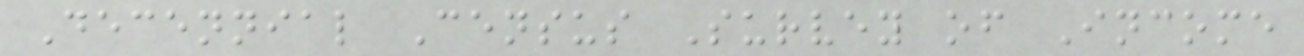Decennial Census Survey of Income
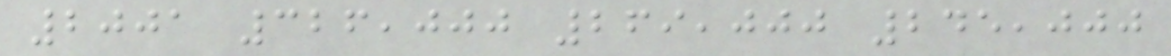2001 326,000 269,000 245,000
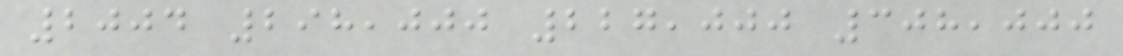2004 298,000 227,000 308,000
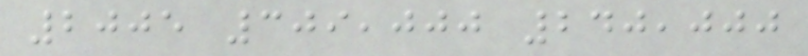2005 309,000 240,000
